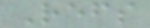Refs
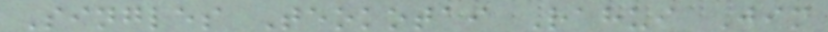Singles Teokotai Rahui Jim
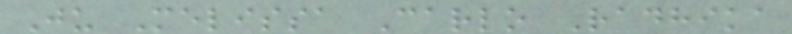Ju Melissa Carlo Radhika
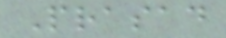Prasad
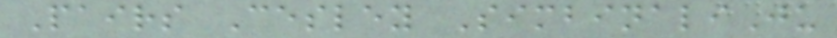Pairs Cesley SimbinaliJu
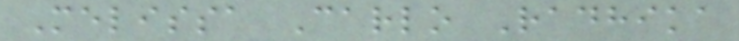Melissa Carlo Radhika
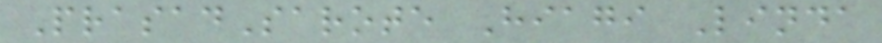PrasadSarote Hiagi Linda
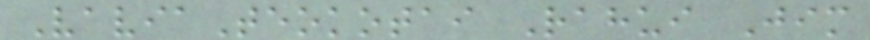VaviaTeokotai Rahui Jim
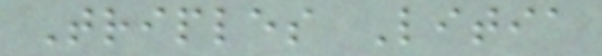Triples Litia
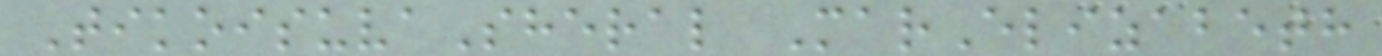TikoisuvaSheral MarElizabeth
